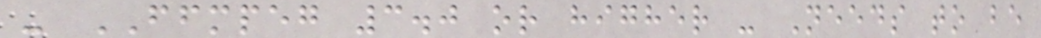- FFMPEG 3.0 or higher - Needs to be
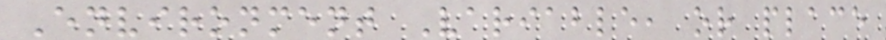Environment Variable, or place
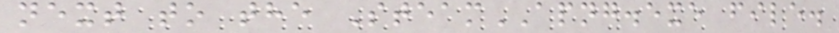next to the SteamAPNG.exe file.
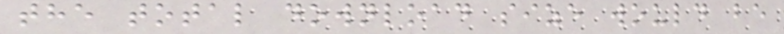the total download size would be
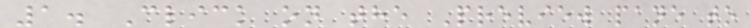1. Click on the Preview pane to
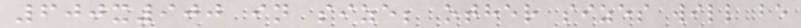600x900 in size; other sizes will be
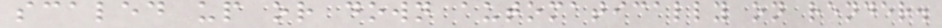scaled up or down automatically on render.
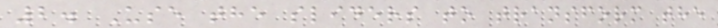2. Use the sliders to transform the
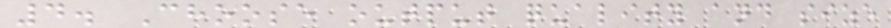4. Choose output quality and size
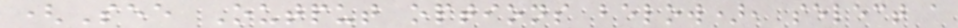(See Output options below), select a
